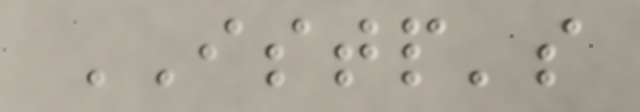ISTP's
